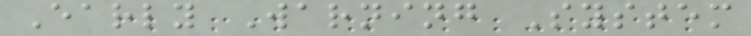Early Warning System
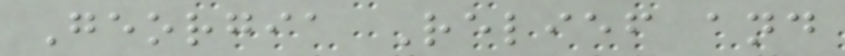Georgia Relief and
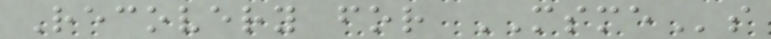Recovery for MSMEs
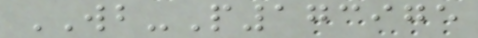WB-P173975
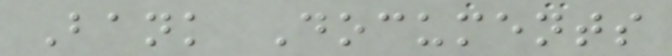Bank Documents
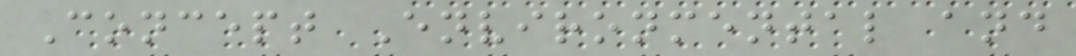Concept Environmental and
